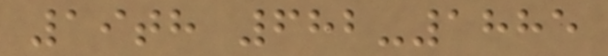19th 682-1885
